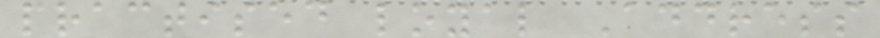practised loyal Address
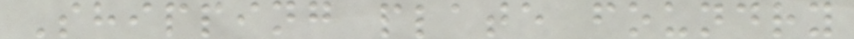Shipping plate foundry
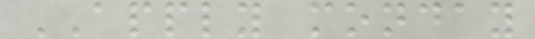APPLY monday
